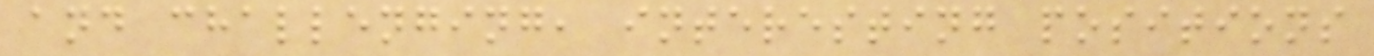and challenging, interesting positions
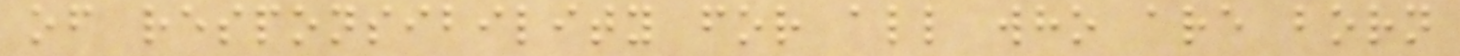of responsibility for all who are born
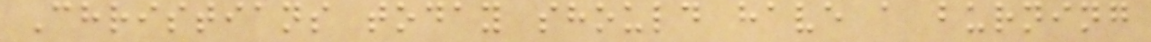Christians today should have a burning
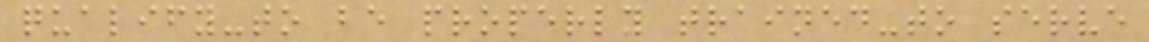qualify-to be properly trained-to serve
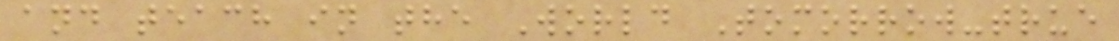and teach in the World Tomorrow-true
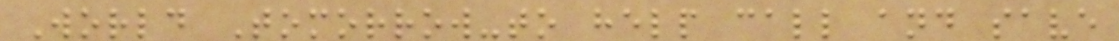World Tomorrow-to help call and save
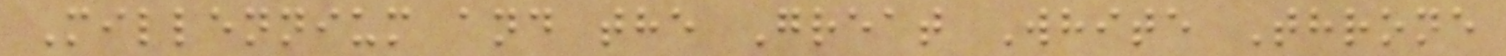Millennium and the Great White Throne
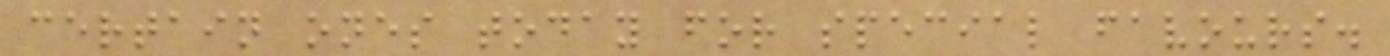certain ones today for special favours.
